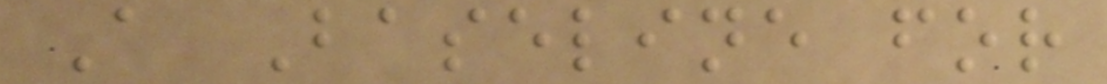A Baseline for
